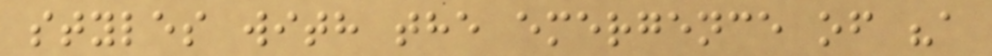styles with the emergence of "a
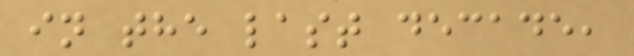in the last decade,
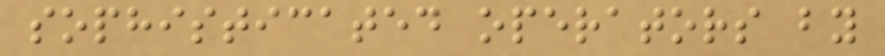sophisticated operators by
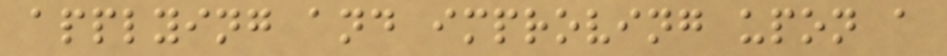applying and improving upon a
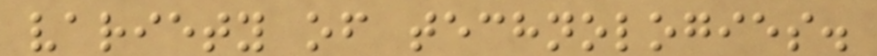variety of technologies.
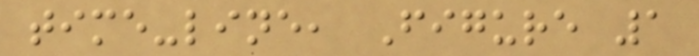time-line, Figure 1
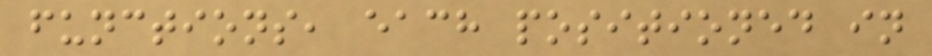functions, each positioned in
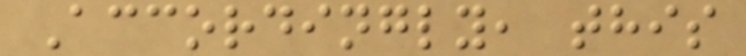Accordingly, this
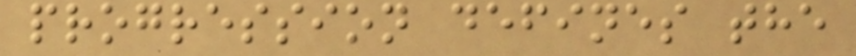progression defines the
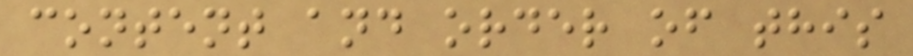content and order of this
